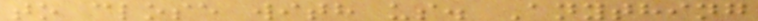to close with us. Anything
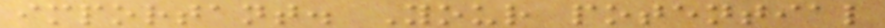important. Your potential
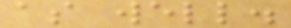as well.
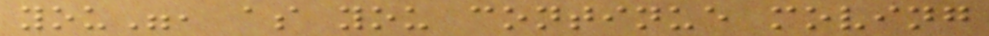you", as you continue moving
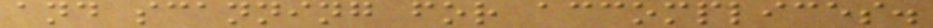and scanning for accomplices.
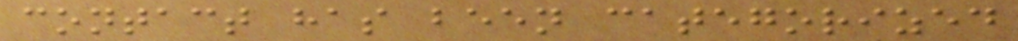contact has been categorized
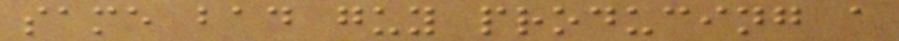same bad guy producing a
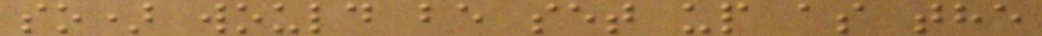so) would be set up as the
